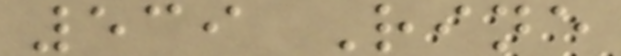539 Rine
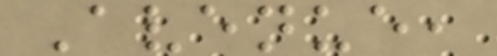Avenue,
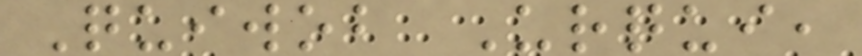Quiwob Urqui,
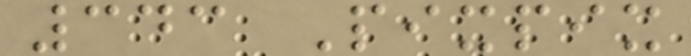343 Pixpix
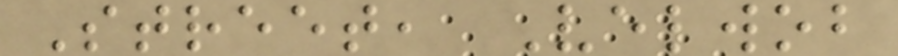Street, Velwob
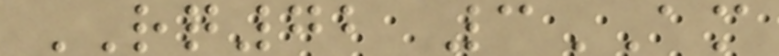RQ72 3AM
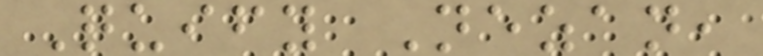Quify Nezan,
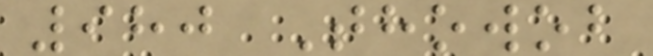980 Thowob
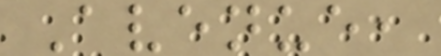Avenue,
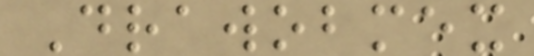Drawobmex
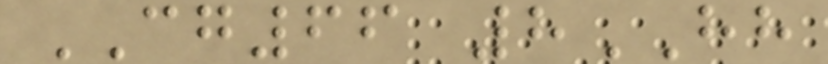CG66 8HH
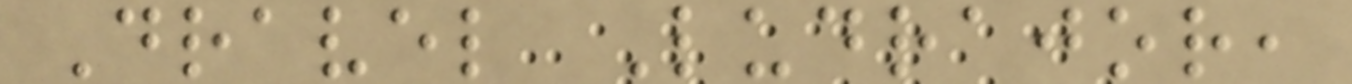Dravel Ludrajor,
